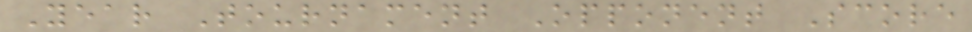Year Tournament Opponent Score
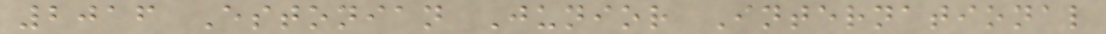2016 Estonian Junior International
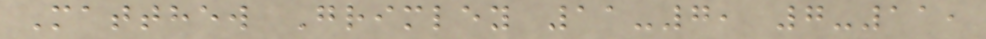Matthew Grimley 11-7, 7-11,
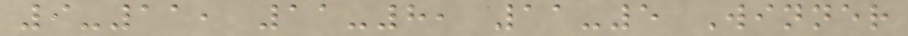9-11, 11-8, 11-5 Winner
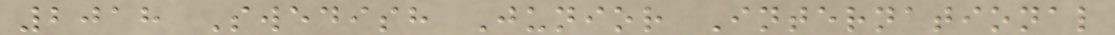2018 Swedish Junior International
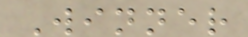Winner
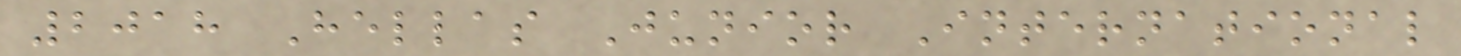2018 Hellas Junior International
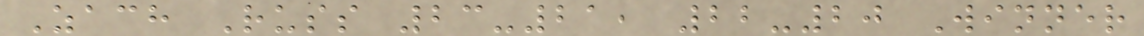Zach Russ 23-21, 22-20 Winner
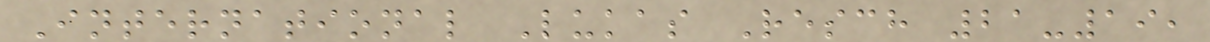International Lukas Resch 21-19,
